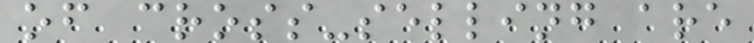of cross-selling are
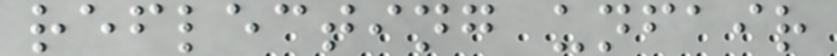reflecting unfair
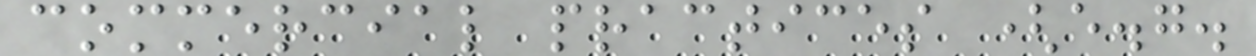commercial practices (e.g.
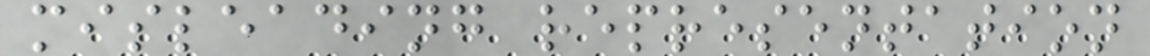misleading representation
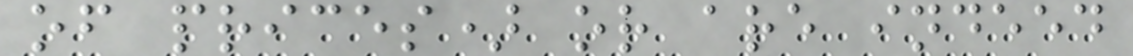of prices) or are indeed
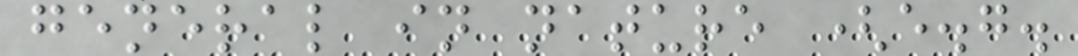general in nature (e.g.
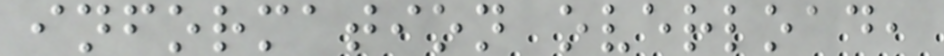information overload,
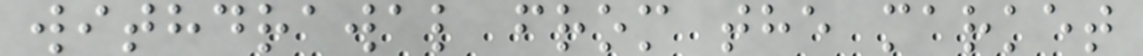withdrawal from the market
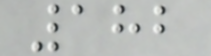182
